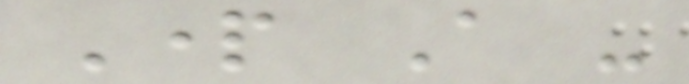Part A -
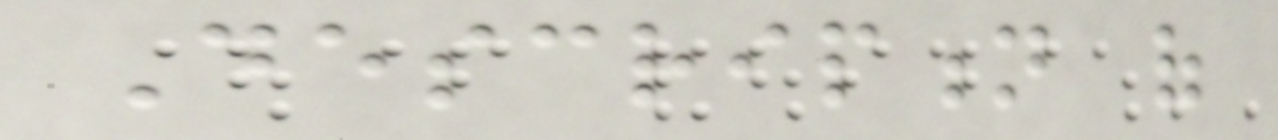Description of
